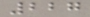227
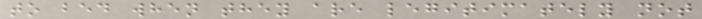to bed when they are legitimately not
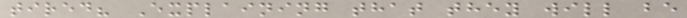tired? Explaining that they will be
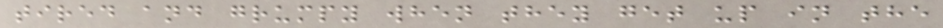tired and grumpy when they get up in the
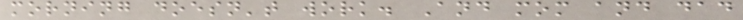morning doesn't work. And mom and dad
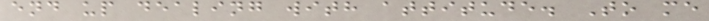end up dealing with attitude. To me
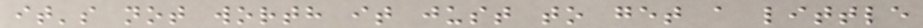it's not worth it just to get a little
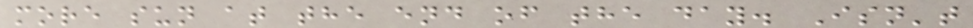more sun at the end of the day. Isn't
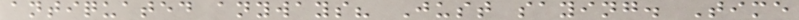antiquated anyways? Just saying. Time
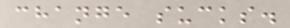change sucks.
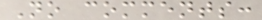No comments:
